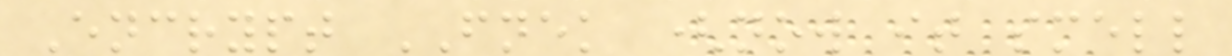Encrypt FNEK (now it smell
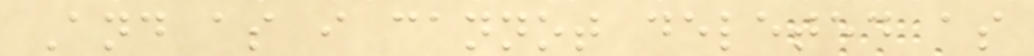And as i cannot deleted as
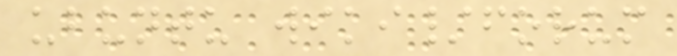ubuntu wiki/forum
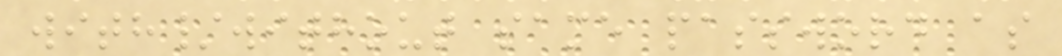with/without same password as
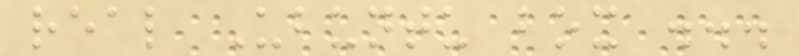real Ubuntu box ...
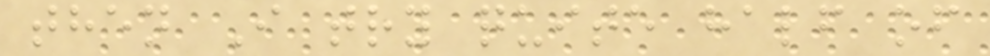then I try quite half of
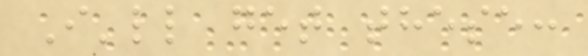I'll get these:
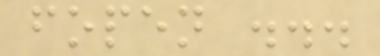fopen ...
